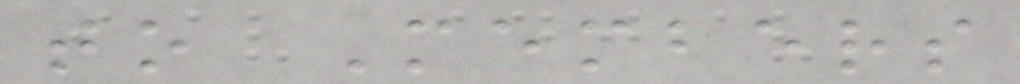to Members
